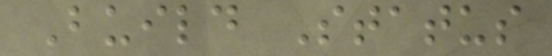Build Status
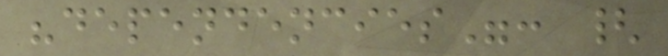"dependencies": {
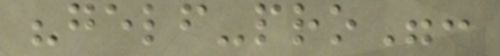"gelf-pro":
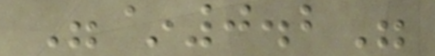"~0.2"
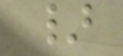}
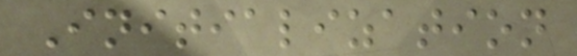Initialization
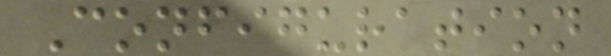Configuration
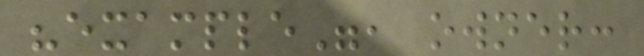"example", owner:
